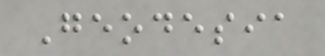Geodesia
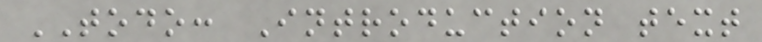TODO: Introduction text
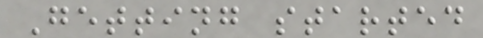Getting started
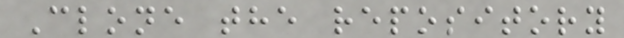Clone the repository
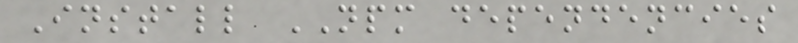Install NPM dependencies
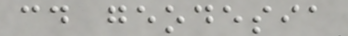cd geodesia
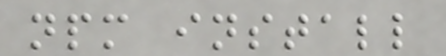npm install
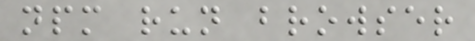npm run browser
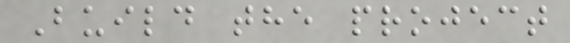Build the project
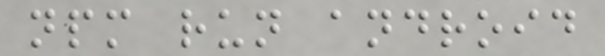npm run android
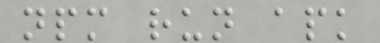npm run apk
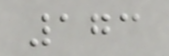173
